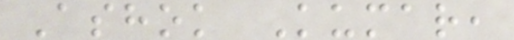Ashok Kumar,
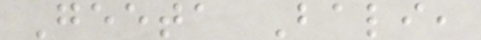Geeta Bali,
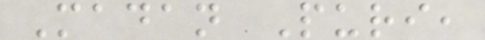Madan Puri,
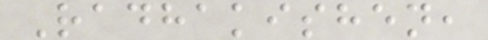Radhakishen,
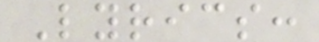Lyrics:
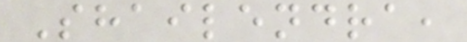Shailendra,
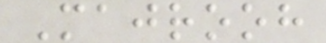Majrooh
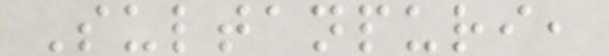Sultanpuri,
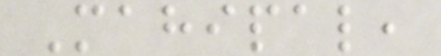Mahipal,
